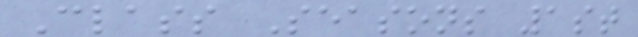Class Seasons 1st
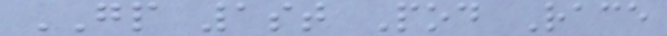GP 1st Pod Race
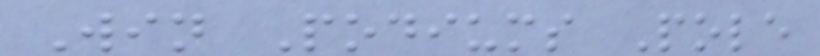Win Podiums Pole
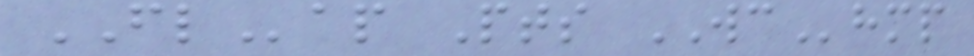FLap Pts WChmp
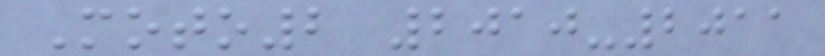Moto2 2010-2011
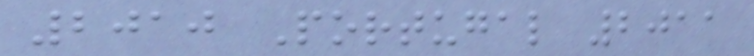2010 Portugal 2011
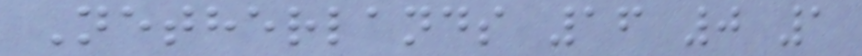Netherlands 16 0 1
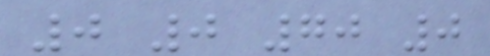0 0 70 0
